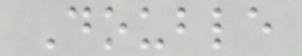Double
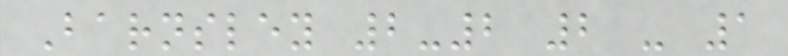Barnsley 2-2 2 - 1
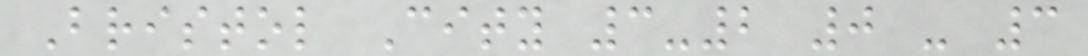Bristol City 3-2 0 - 3
